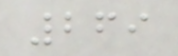269
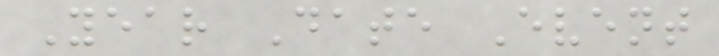Year Date Event
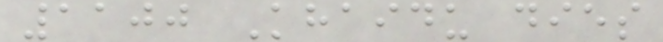1100 Khaidu dies
